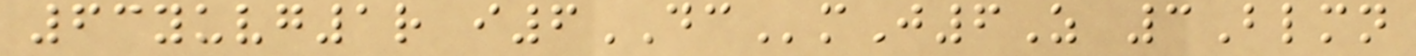63yuvg1r i6DCmJ6Z 3Blmn
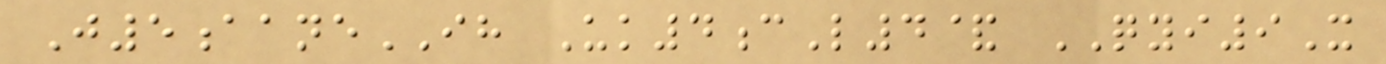J5aaneIH Uk4cL4& QYI9X
